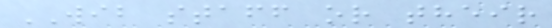WIB staff or their
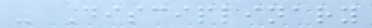- Disciplinary
